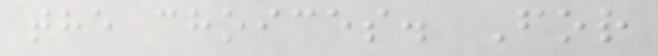the choices. For
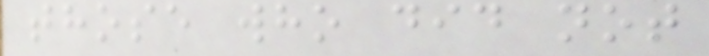those who did not
